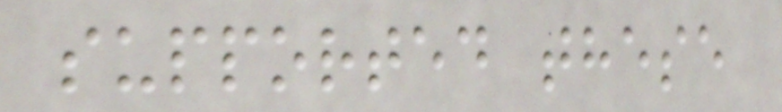supported these
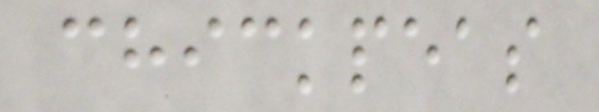chickpeas
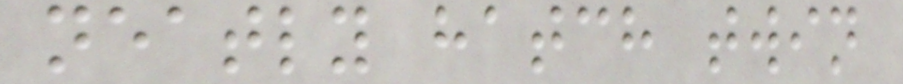neatly hatch twin
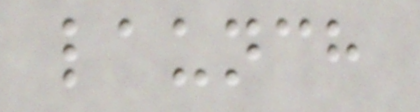launch
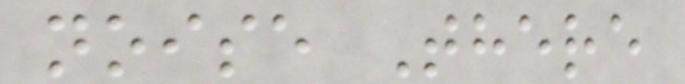noise There
